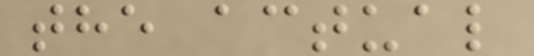the actual
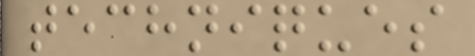techniques
